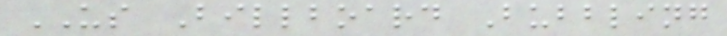US Billboard Bubbling
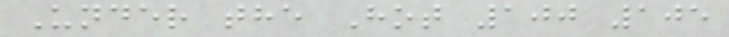Under the Hot 100 105
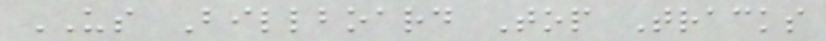US Billboard Top Tracks
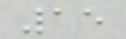15
